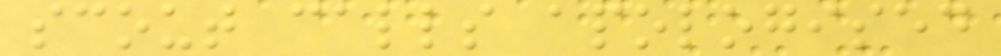scout calls apologised
